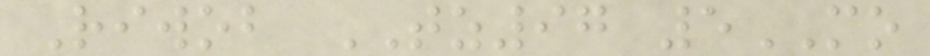Riwob TZ97 5MO
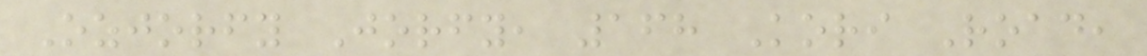Ozjorfy Jorfy, 168 Kori Road,
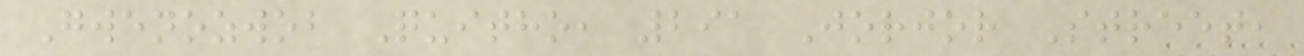Gwenozwob Quitho, 291 Jorjor Street,
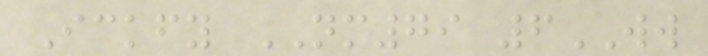Ickfy NM79 6WW
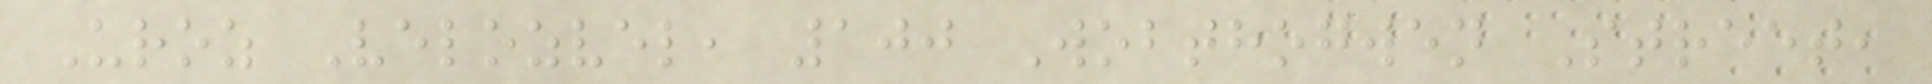Uroz Velozvel, 100 Wobthogwen Street,
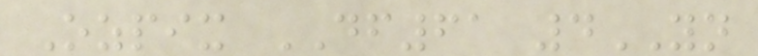Ozpix DF61 4YN
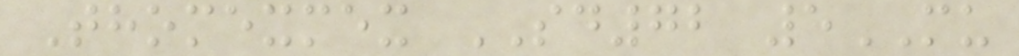Thomexmex SD72 5MU
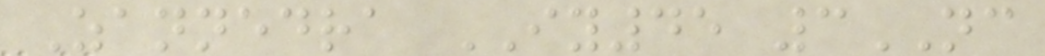Zannedra IY45 3NC
